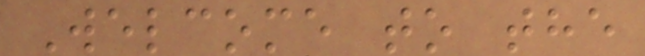Welcome to the
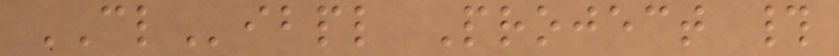CLibpl Project #
